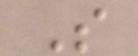S
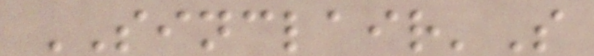SINCLAIR'S
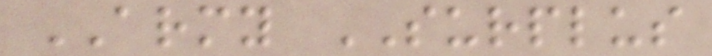ARMY SURPLUS
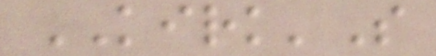KIRK'S
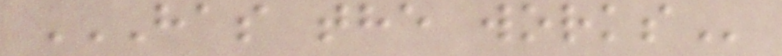HAS THE WORKS
